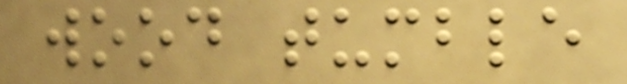wood tumble
